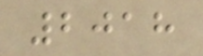2018
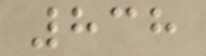838
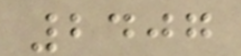2407
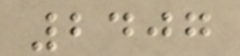2407
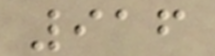916
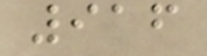916
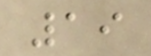19
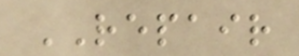REPAIR
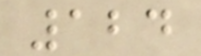124
